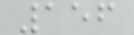156
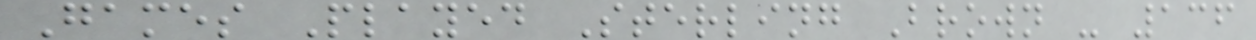Games Played Sterling Brown - 136
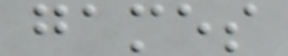games
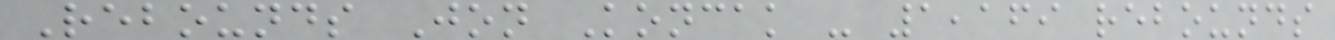Rebounds Jon Koncak - 1,169 rebounds
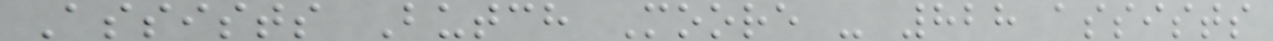Assists Butch Moore - 828 assists
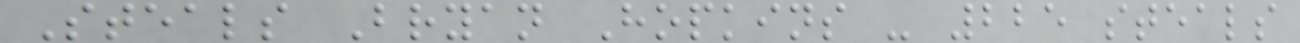Steals Bryan Hopkins - 225 steals
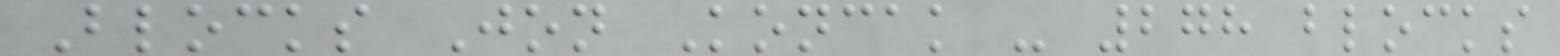Blocks Jon Koncak - 278 blocks
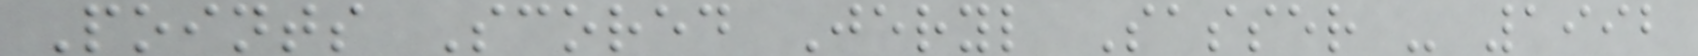Points Scored Jeryl Sasser - 1992
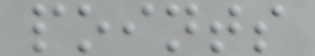points
